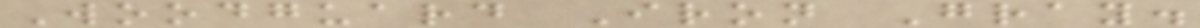Woodguard Iron Gray.
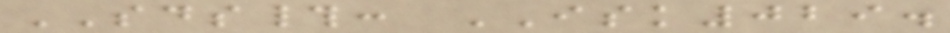SDS#: ISK029.
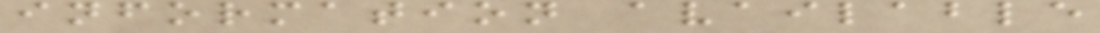information available
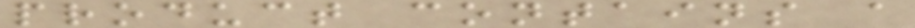product contains a
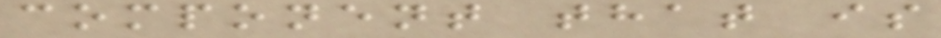component that is
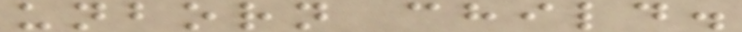unborn child.
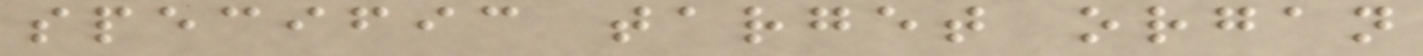specific target organ
